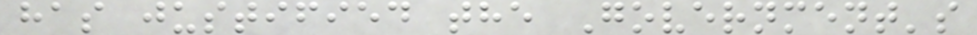has justified the Government's
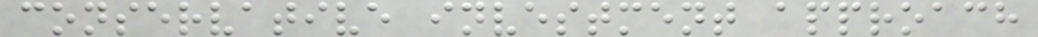conservative investment approach
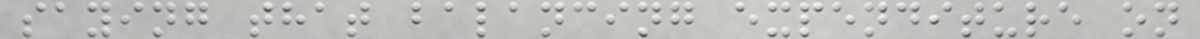saying that balancing expenditure on
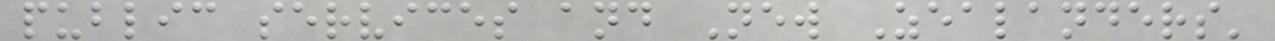public services and New Zealanders'
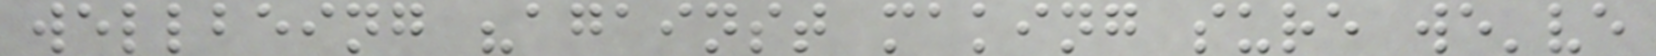wellbeing "against making sure we've
